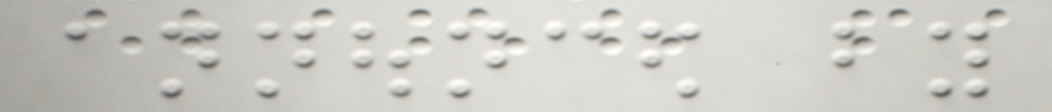announced by
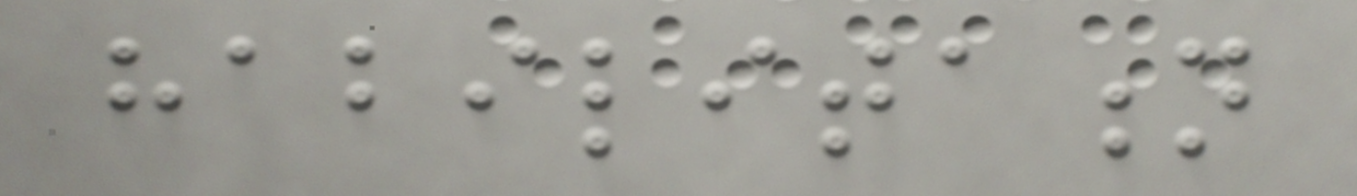habilitation
